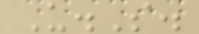U.S.
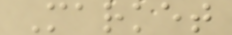Market
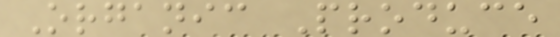Organic Produce
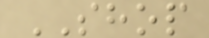SHOP
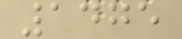1475
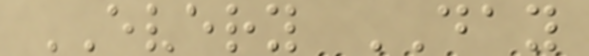EVERY DAY
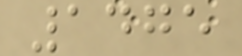1475
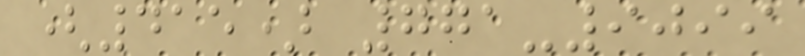(415) 771-9099
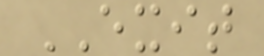EXIT
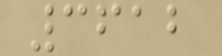3612
